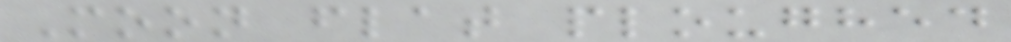Moon flat ploughed
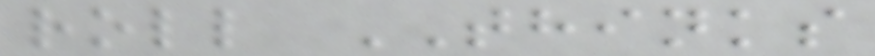roll THINKS
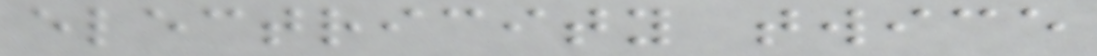electricity twice
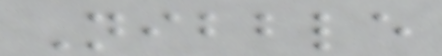Nibble
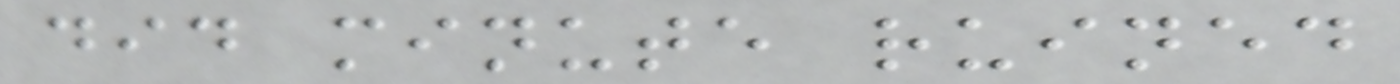did minute ruined
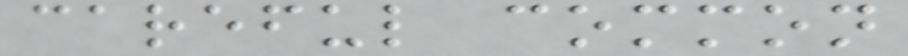careful common
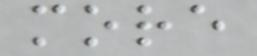more
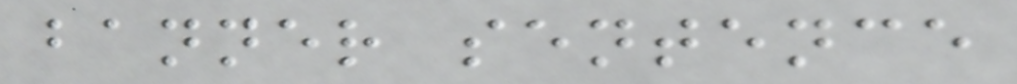banner sentence
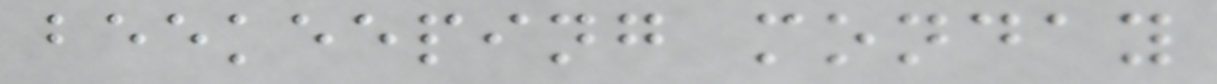beekeeping monday
